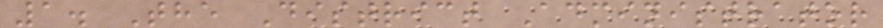1. The District Administrator
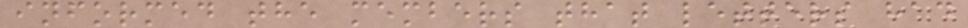informed the members that letters had
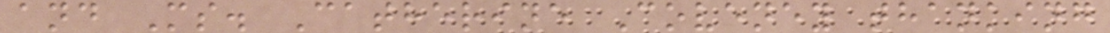and Ms. Catherine Coveney thanking
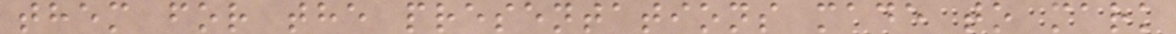them for the presentations made to mark
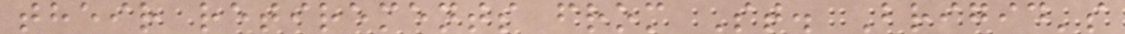their retirements from St. Brigid's
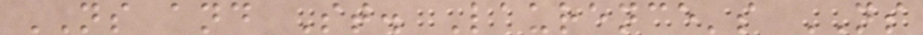NS and St. Laurence's NS
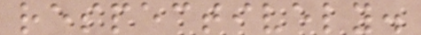respectively.
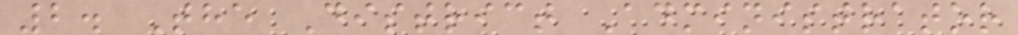2. The District Administrator
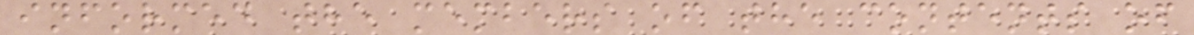informed the members of the contents of
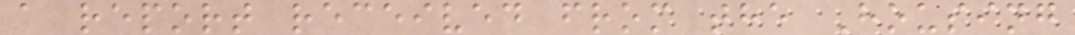a report received from the Housing
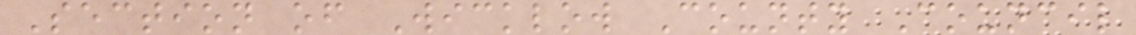Section of Wicklow County Council
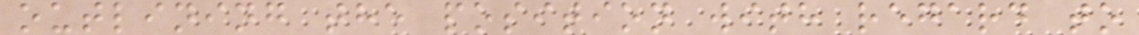outlining the position with regard to
